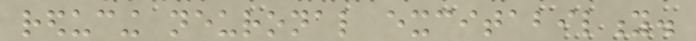reducing neuronal excitability.
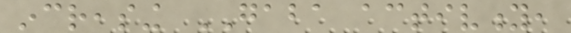increasing GABA activity,
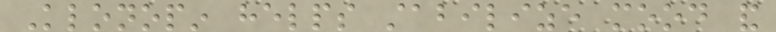Klonopin helps stabilize mood and
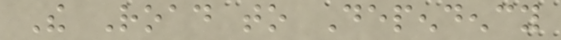The Road to Dependency
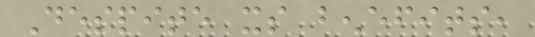Despite its benefits,
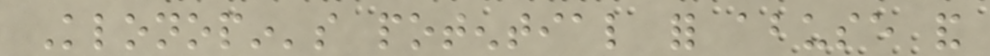Klonopin's potential for abuse and
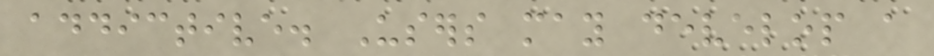addictive. Users may develop a
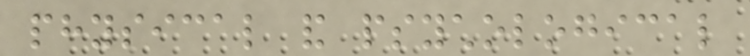physical and psychological
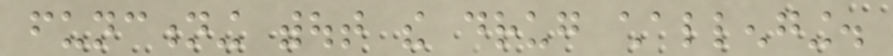functioning without the drug challenging.
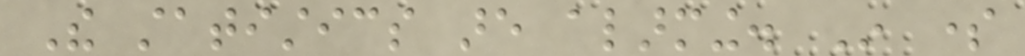The statistics are alarming. In some
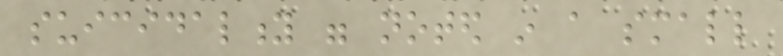suicidality were noted in a small
